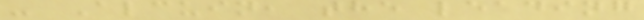- Alcuin, the leading
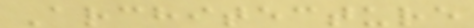Architecture
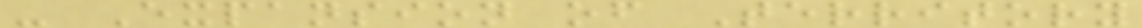- Expansion of Territory
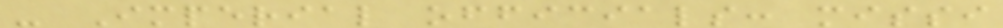- Imperial officials: missi
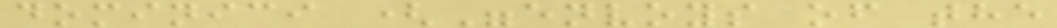dominici ("envoys of the
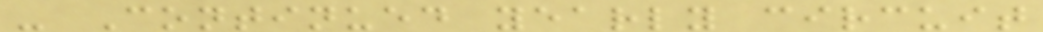- Continued yearly circuit
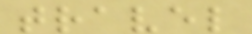travel
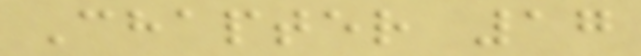Chapter 17
